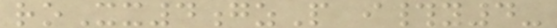roXx4gzP i#y4-
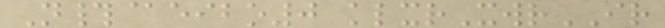N#@eibo0 klxrXwrIR
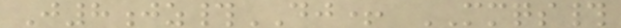J8jz#DJ+ MMQS#
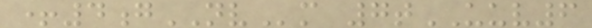+4gNVm 7tUUV6
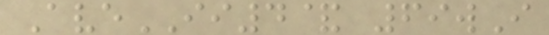AveII4& 69wI
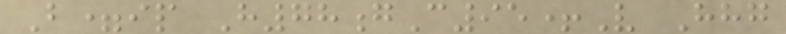B=ip H78gC95+V Hhg
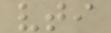vti
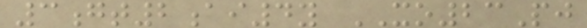3gt2ai4y XO23Pj
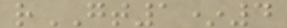rGT1*4
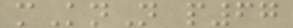mKnN p67
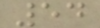54
